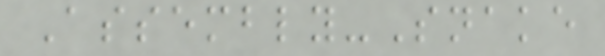Assembly-Snake
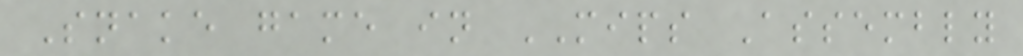Snake game in MIPS Assembly
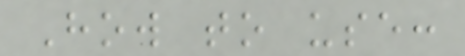How to use:
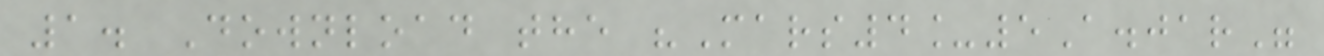1. Download the "Mars4_5A.jar"
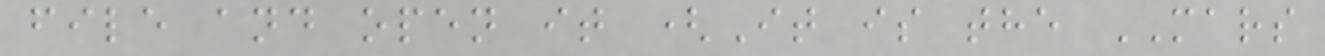file and open it (It is the MARS
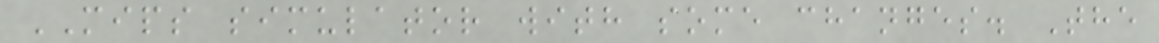MIPS simulator with some changes. The
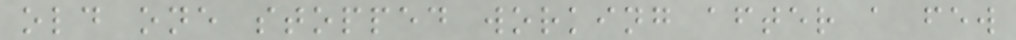old one stopped working after a few
